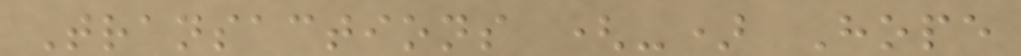Transactions (-) Hope
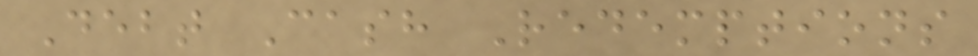Debt Cash Redemptions
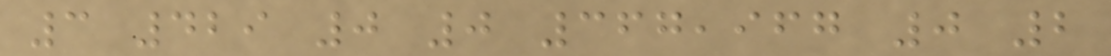3 429 0 0 367,967 0 2
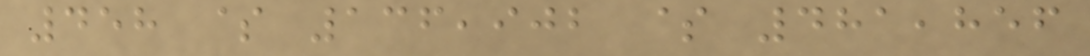458 $ 136,902 $ 481,856
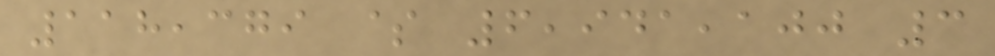118,379 $ 6,941,100 3
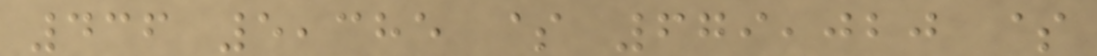436 5,385 $ 679,020 $
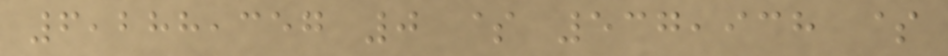6,288,357 0 $ 537,938 $
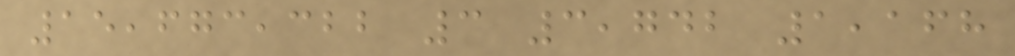15,673,322 3 3,742 1,168
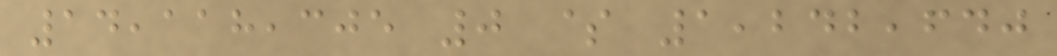14,118,305 0 $ 1,242,640
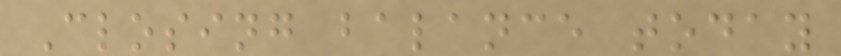Closing balance today
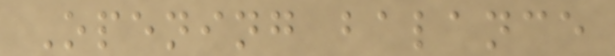Opening balance
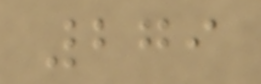279
